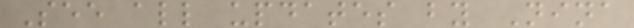See all updates by Nina
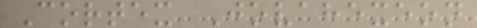Cortex Jovahexeon
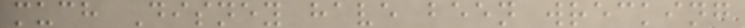much Disney have been wrecking
